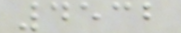4532
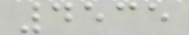4535
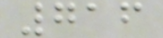716
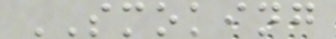SMOKING
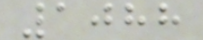1088
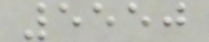5550
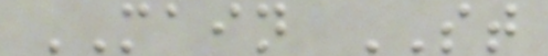MAIN ST
